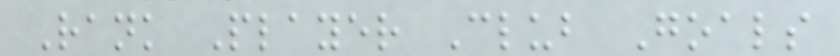Rank Player Club Goals
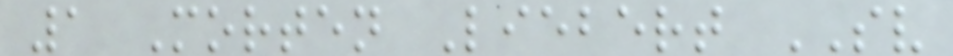1 Morten Liebert SV
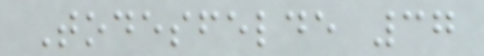Todesfelde 37
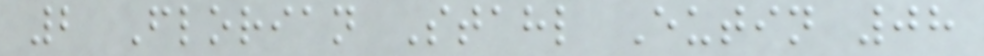2 Florian Stahl Eutin 08
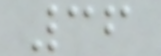36
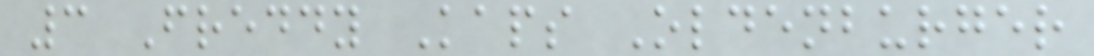3 Freddy Kaps Oldenburger
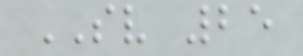SV 25
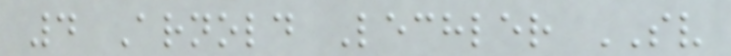4 Arnold Lechler SV
